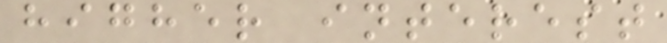higher interest
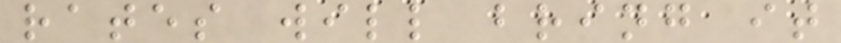rates will bring it
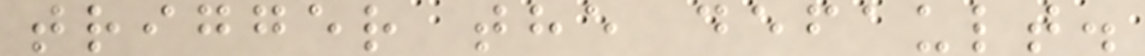trigger the default.
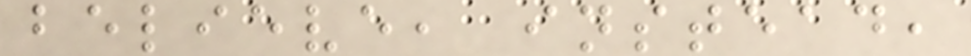believe, instead,
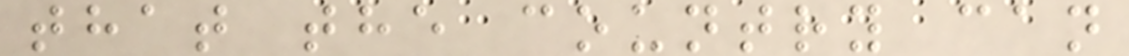that the country can
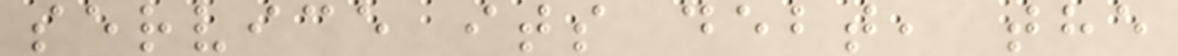service its debt, the
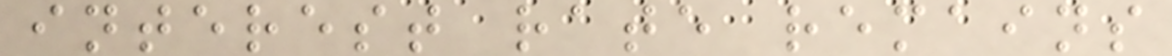interest rate remains
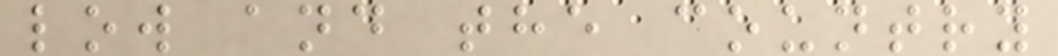low and the country
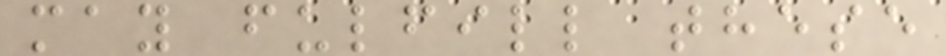may fulfill these
